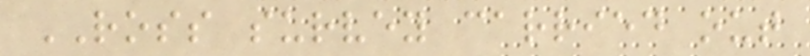ROSS survey carried out
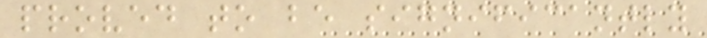proved to be significantly
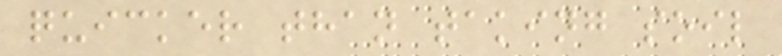quicker than taking soil
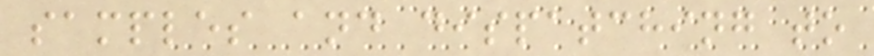samples and dispatching to
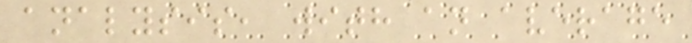analysis, with an average
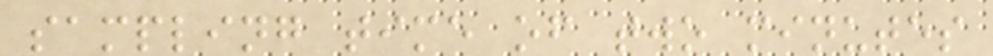sampling time of two minutes
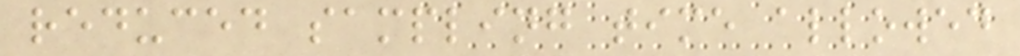reduced sampling time allowed
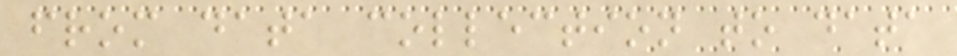from data collection to data
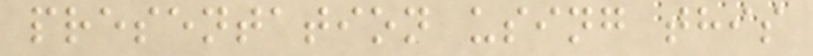presentation using this
